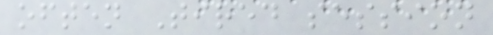often Tired session
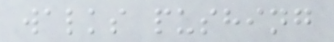walks pushing
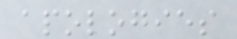apologies
